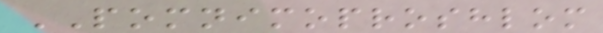POMNIMOPROSHLOM
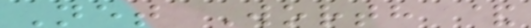Net Worth &
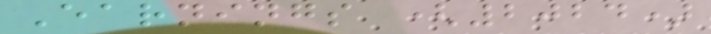Earnings (2024)
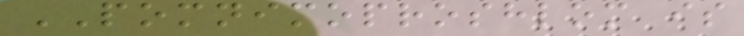POMNIMOPROSHLOM is
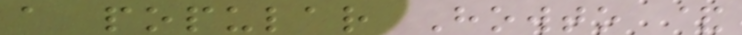a popular Howto &
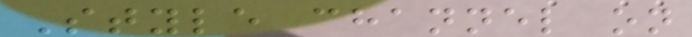Style channel on
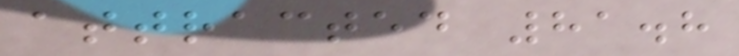attracted 81.8
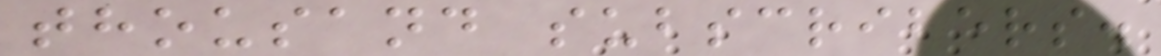thousand subscribers.
